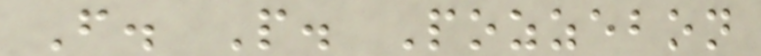F. P. Pozzebon
